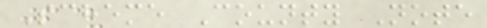Scheme County Note
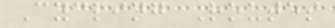Cycling Routes
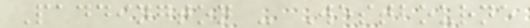Paddington - Westbourne
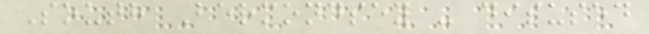South Bermondsey - disused
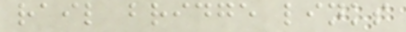rail bridge links
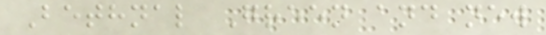Bethnal Green and new
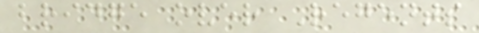bridge over Regents
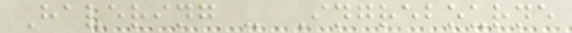Havering - Ingrebourne
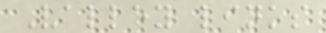Valley links
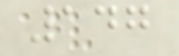147
